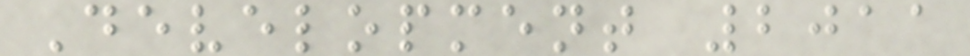Development 2011
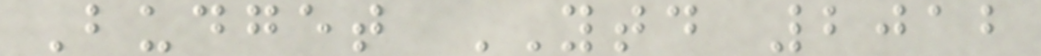Budget YTD 2012
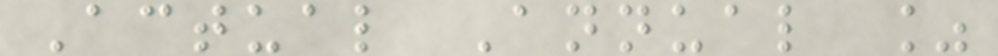Actual Annual %
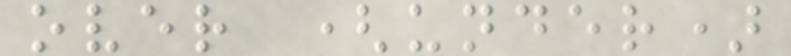over (under)
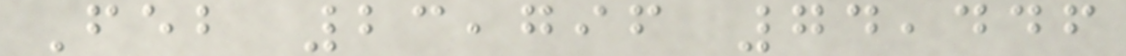Feb 23,796 74,446
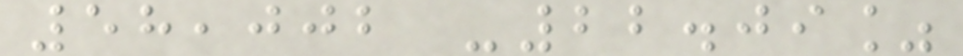58,002 -22.09%
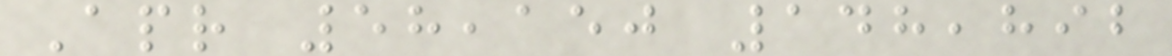Apr 58,150 148,892
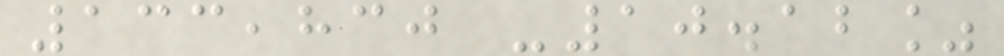133,830 -10.12%
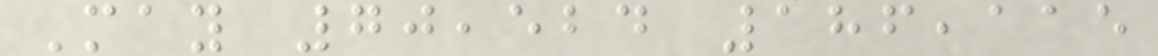May 70,524 186,115
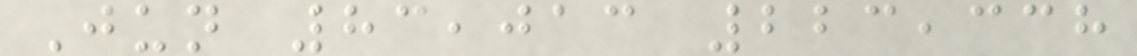Jun 83,013 223,338
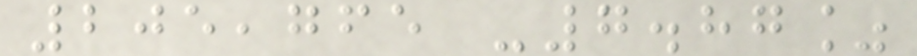205,765 -7.87%
